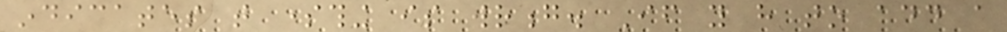indicates that something is wrong. If you have to add a
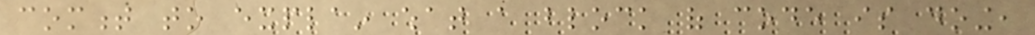comment to explain what a block of code is doing,
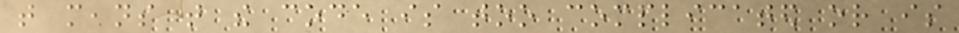that means that the code is too complicated or is
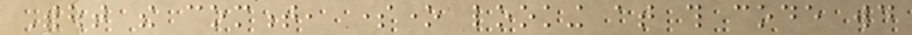Without the comment, someone looking at this code would
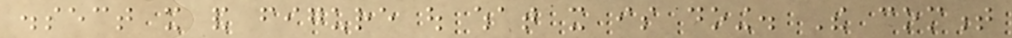dissect it and figure out what it is doing. The comment
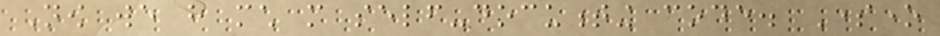Now we have much more self-documenting code. Someone
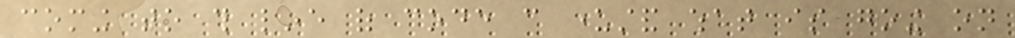coming to this line of code can understand what is going on
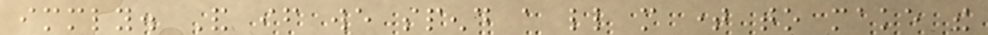immediately. And if we spend a little more time to make the
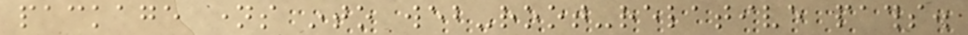package names into web-root-relative paths.
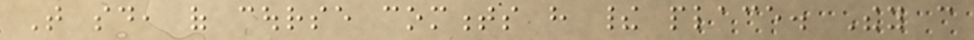That said, of course comments have their place. They can
